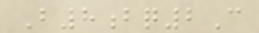B8bq2C
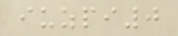iuzpi0
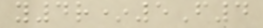y4r*5F4
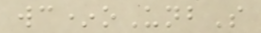wc*oUnbS
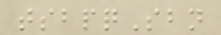tsbpqSbn
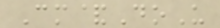Cm&DoU
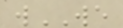wWE
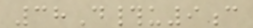38D#u9c
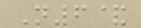N6&
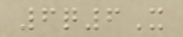6q6X
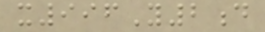x996Y2d
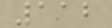112
